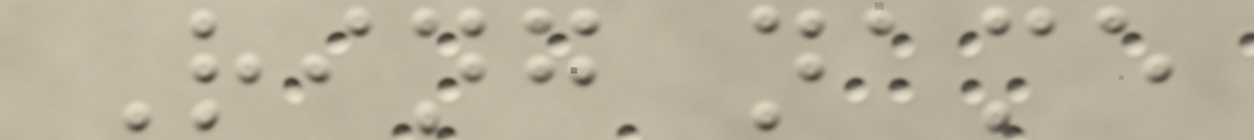Ring name
